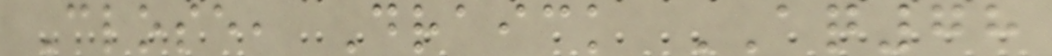Close, Draick AQ78
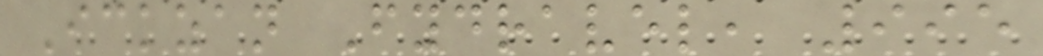Ickzan Fydravel, 995
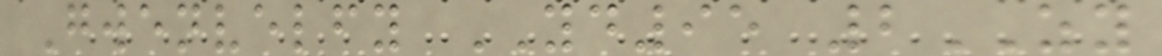Gwenvelfy YD95 2ZY
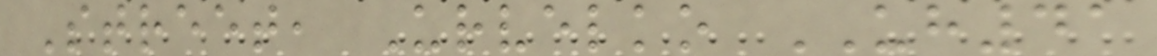Street, Urvelko UH41
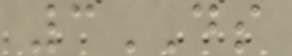3DS
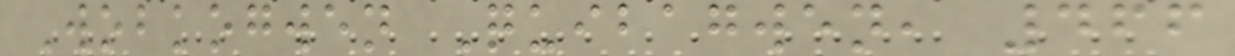Wobkogwen Quibagwen, 466
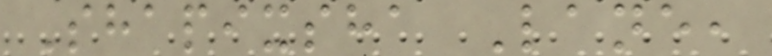Shapixsha Lane,
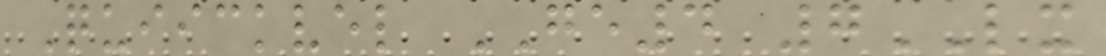Quiickvel GE4 7LX
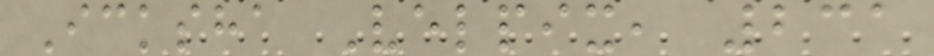Icksha Velpix, 231
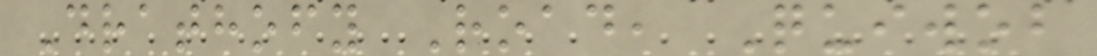Drathofy Road, Quiwob
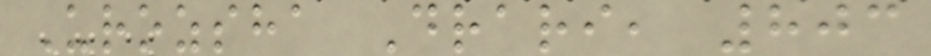Urozsha Drari, 803
